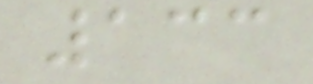133
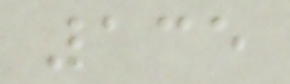135
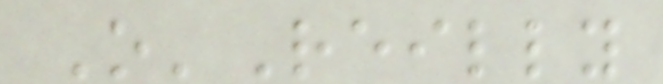O'Reilly
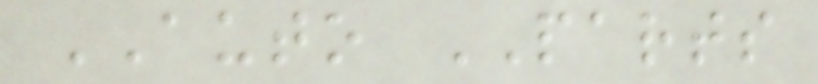AUTO PARTS
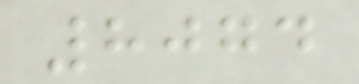8074
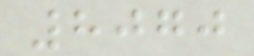8070
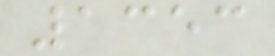1353
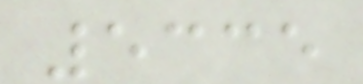5335
